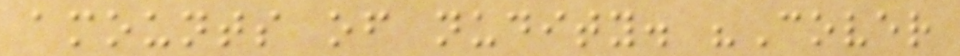amounts of nudity. "Cover
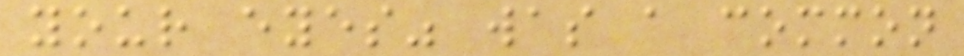your eyes" was a common
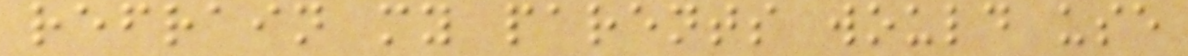refrain my parents would use
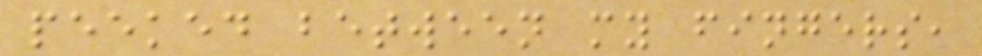peeked between my fingers,
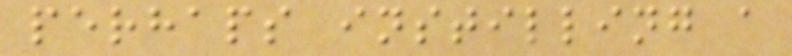perhaps instilling a
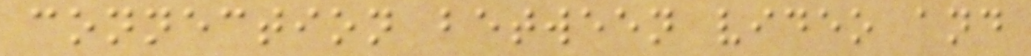connection between video and
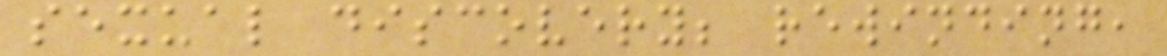sexual discovery; rewinding,
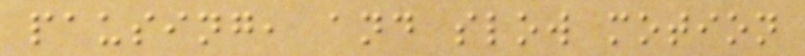pausing, and slow motion
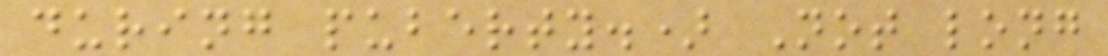during puberty.) Not long
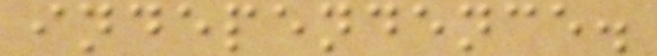independence.
